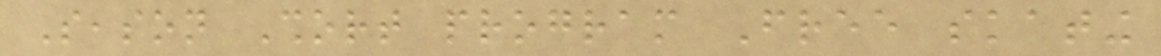Season Short program Free skating
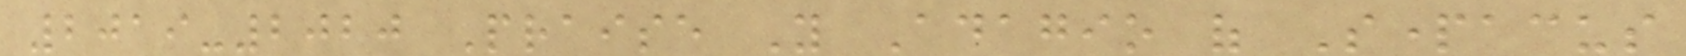2019-2020 Praise You Adagio of Spartacus
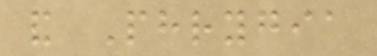and Phrygia
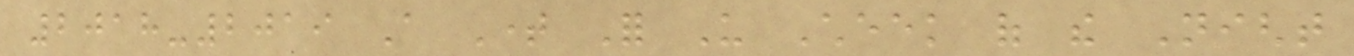2018-2019 A Time For Us Cheek of the Night
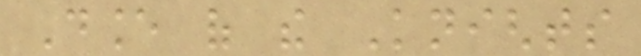Dance of the Knights
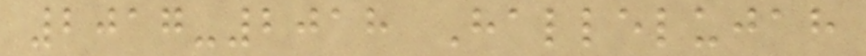2017-2018 Hallelujah
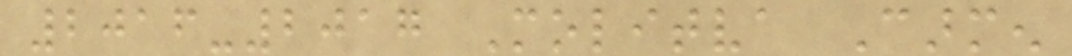2016-2017 Molitva Carmen
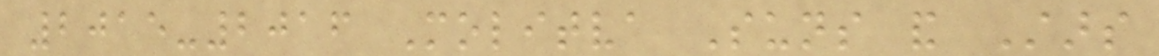2015-2016 Molitva Suns and Stars
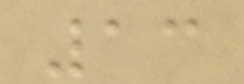13
